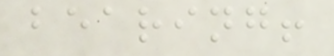bearing!
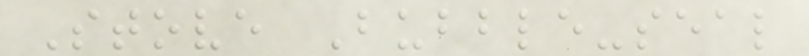Stove Bubble-seal
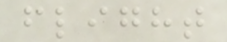flight
